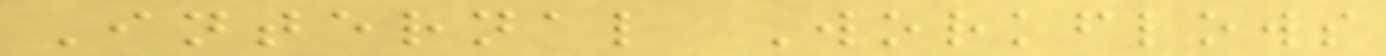Internal Workflows
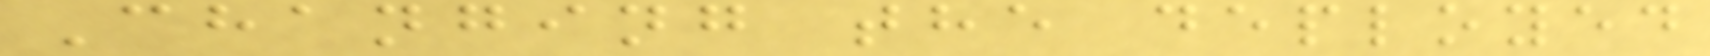Changing the deployed
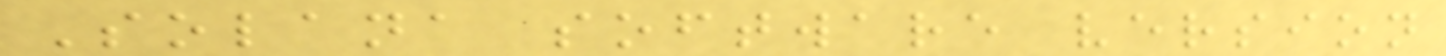Solana software version
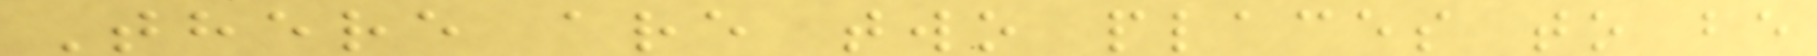There are two places to be
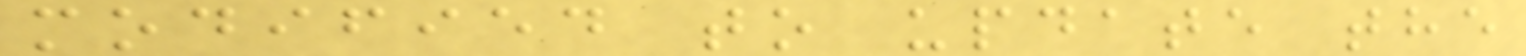modified to update the
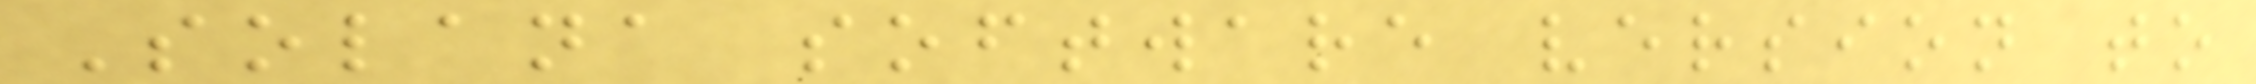Solana software version to
